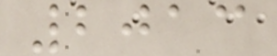2013
